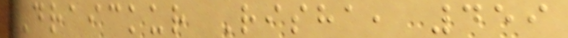Draickur Risha, 459
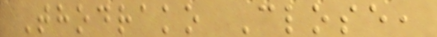Thodrako Close,
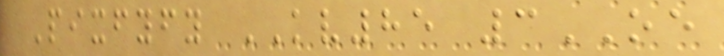Pixfyfy KV85 3OE
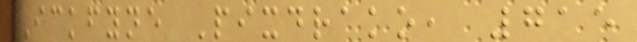Ickfyne Pixdrako, 715
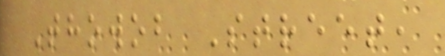Thowob Street,
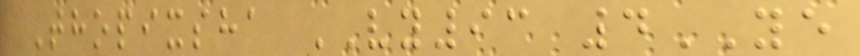Thopixsha VY93 4YE
